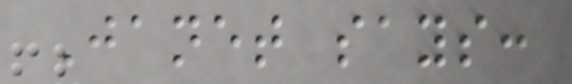Janet says:
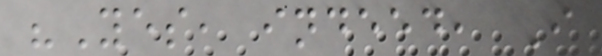"Yes, indeed, I
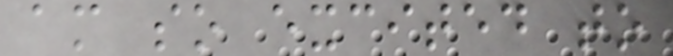am so excited to
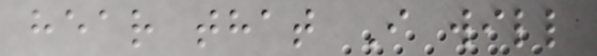hear that I will
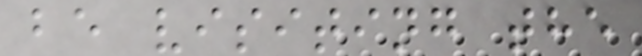be visiting the
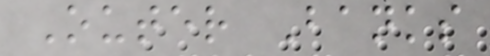Outer Banks
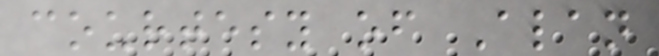courtesy of Alan
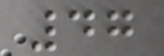47
